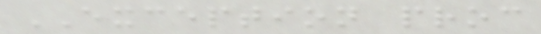EXCEPTION proc
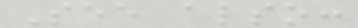See also:
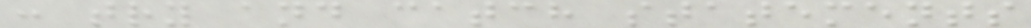: try and catch statements
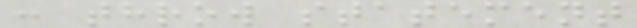: throw statement
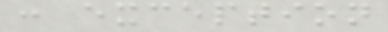: exception
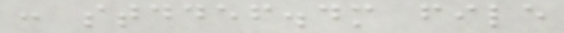: stddef.dm file
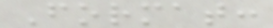Format:
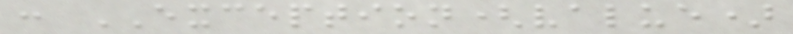: EXCEPTION(value)
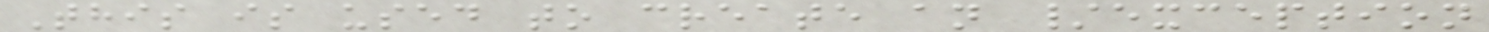This is used to create an /exception
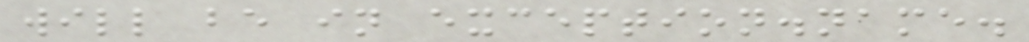will be in exception.name.
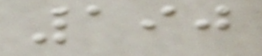190
